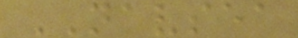NAVSEA
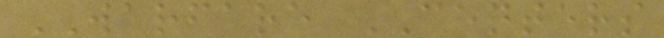WARFARE CENTERS
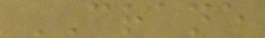CRANE
